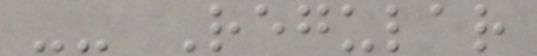-- Regular
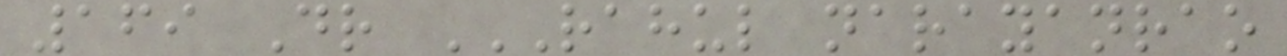169 Dr RAHUL NARAYANRAO
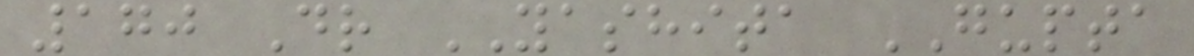170 Dr YASHITA GUPTA
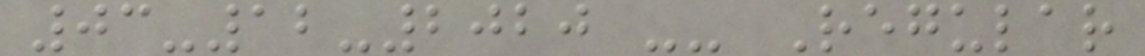03-12-2020 -- Regular
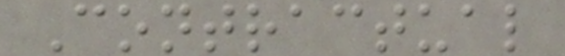Contractual
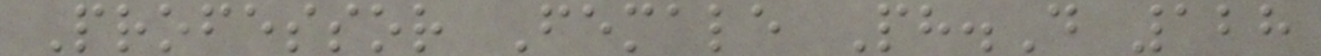Professor Female Ph.D 128
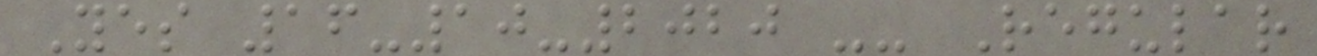Yes 16-10-2020 -- Regular
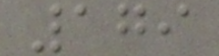179
